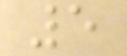5
